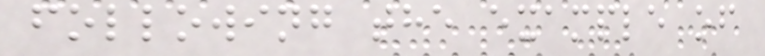following the example of
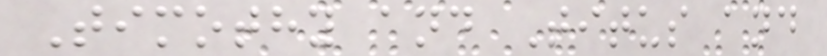Timothy and Titus and
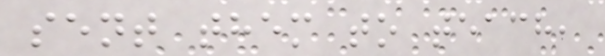sent them to teach,
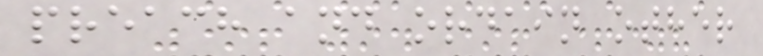preach and ordain other
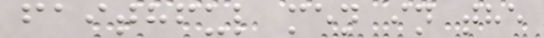faithful men in the
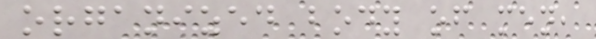organized body of men,
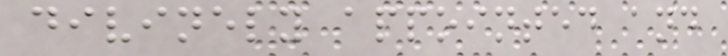divinely appointed and
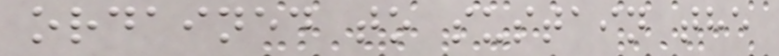ordained to sustain the
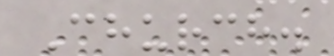Church.
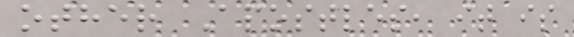other Apostles, it is
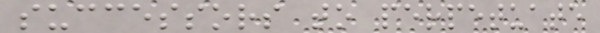successors to perpetuate
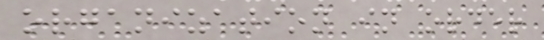organization in order
